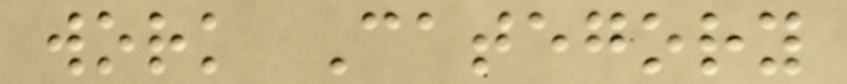work Category
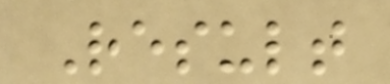Result
